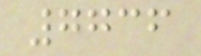7736
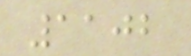1102
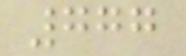777
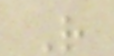R
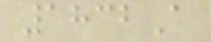1832A
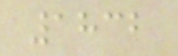1832
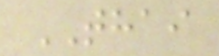THAI
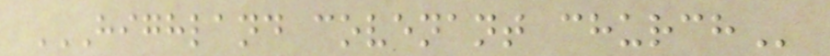HIGHLAND COVENANT CHURCH
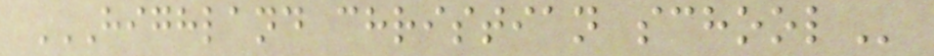HIGHLAND CHRISTIAN SCHOOL
